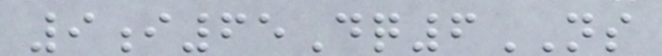9i65Dq6NS
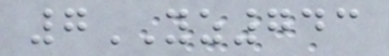7YZ743
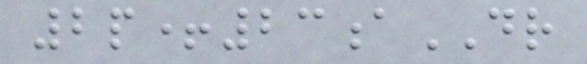2p+23aDR
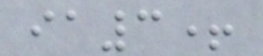ia3+
